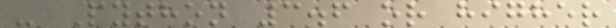- Python 3.6 or higher
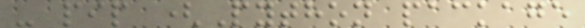- pip (Python package
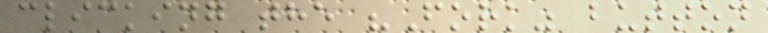clicking the "Fork" button
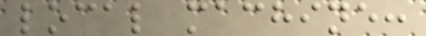local machine:
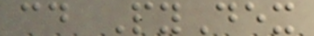cd PyDex
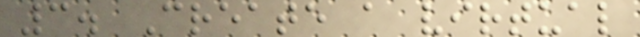3. Create a virtual
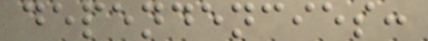dependencies:
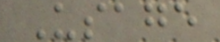Usage
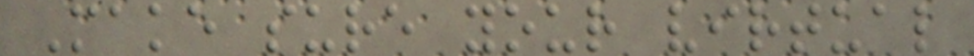Make sure your virtual
